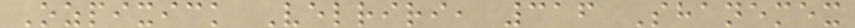Ozpixick Velriri, 316 Shanemex
